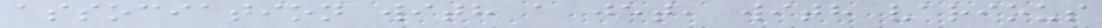association with a jet, with various
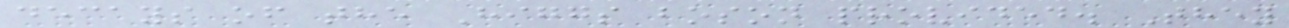decays of the Higgs boson provided. They
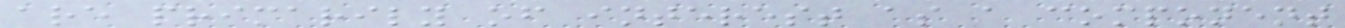are primarily of interest as a component
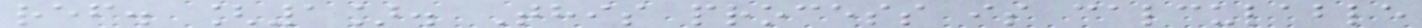ref. [1]. This process is calculable
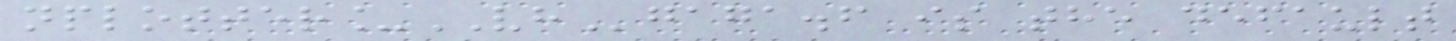nplotter_VHgaga.f is the default
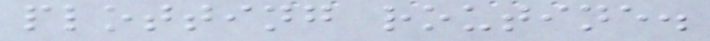plotting routine.
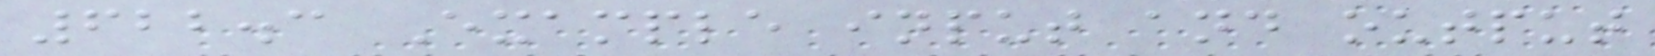622.3 Example input and output
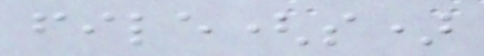file(s)
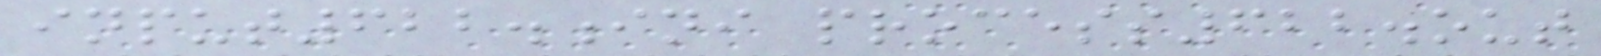input622.ini process622.out
